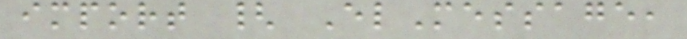import { ElMessage,
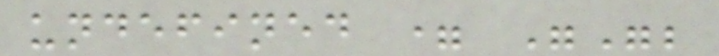undefined = "";
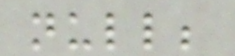null;
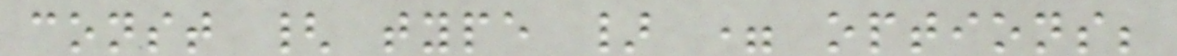const { type } = options;
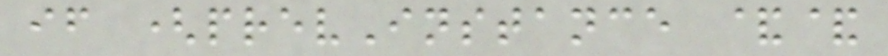if (prevInstance &&
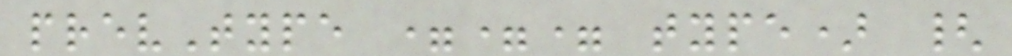prevType === type) {
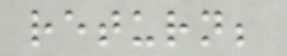return;
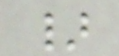}
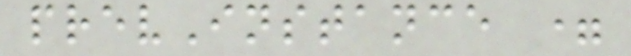prevInstance =
